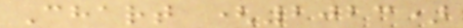Chart (2023)
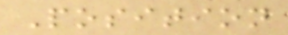Position
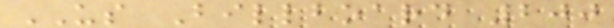US Billboard 200
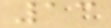13
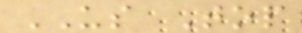US Top
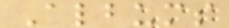Albums
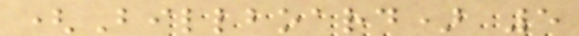(Billboard) 5
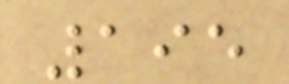195
